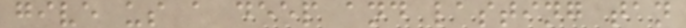give us a deep and lasting tan
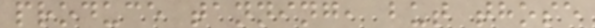produce tanning, but those
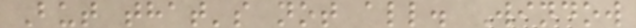But that's not all. Window
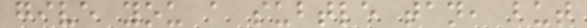give you a subtle tan, but
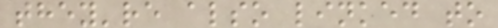they're also linked to
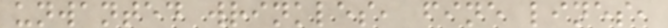unwanted wrinkles, fine lines,
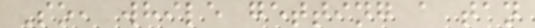So, while getting a tan
